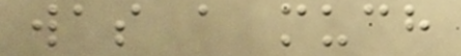was a much
